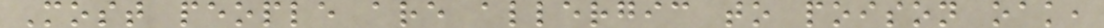Most people are allergic to poison oak,
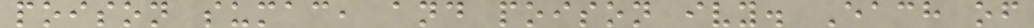poison sumac, and poison ivy. Each of
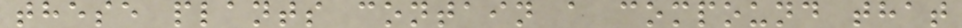these plants contain a compound that
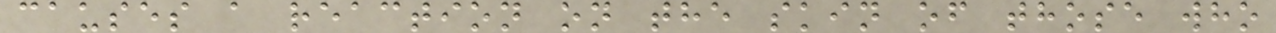causes a reaction on the skin of those who
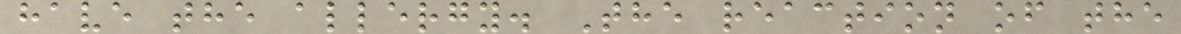have the allergy. The reaction of the
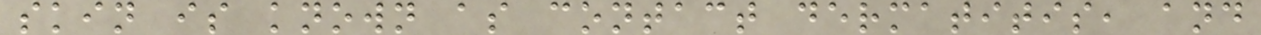skin is known as contact dermatitis, and
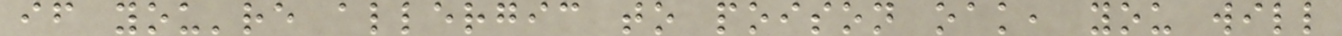if you're allergic to poison oak, you will
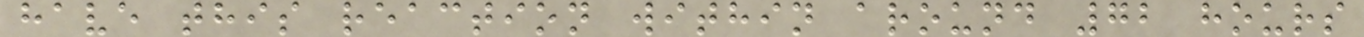have this reaction within around 72 hours
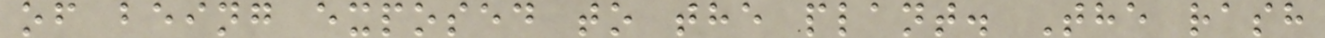of being exposed to the plant. The rash
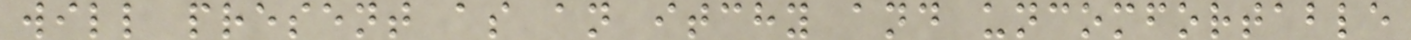will present as an itchy and uncomfortable
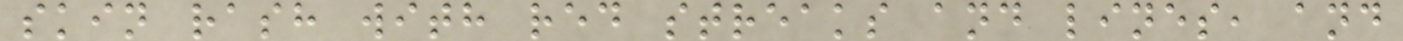skin rash with red streaks and lines, and
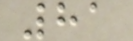81
